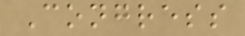Congress
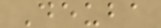Deuba
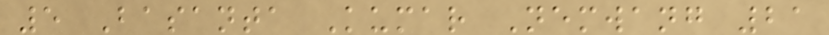5 Basanta Kumar Nemwang 21
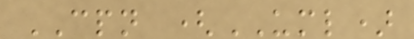CPN (UML)
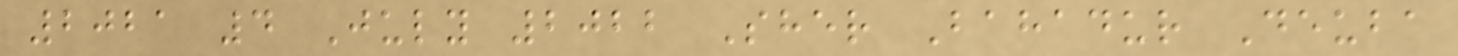2021 4 July 2022 Sher Bahadur Deuba
